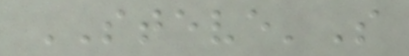STEVE'S
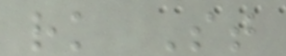rk St
